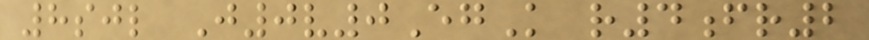8sjl J0v0EgK r4fr2
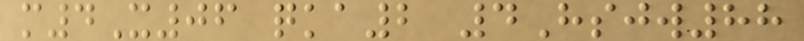m4X06 qka2 4Hsjw88
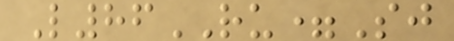L86RU=Sj
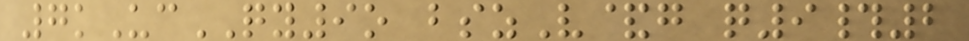7kUcQY9o bszV&g q9#2
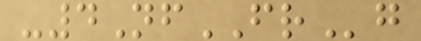-4NfFRg
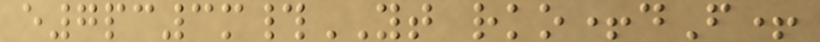e7pc3m#YT rko+dF+
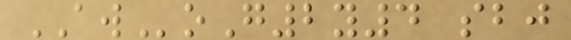AWoG2y4 sbj
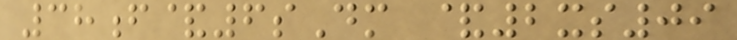38f&6sDm &2xs09
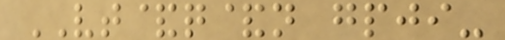VT&q&n gpji-
